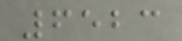6523
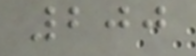200
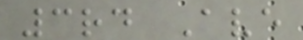3rd Ave
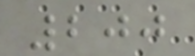200
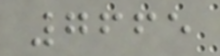7665
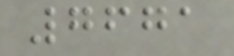7671
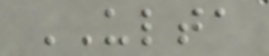ULTA
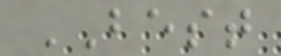BEST
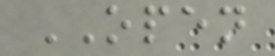OPEN
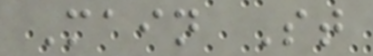Main St
